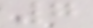7
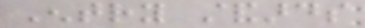Entry standards
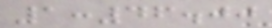1:46.00
